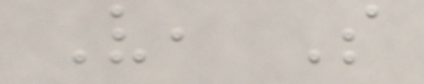V, S
